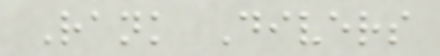Rank Divers
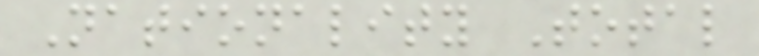Nationality Total
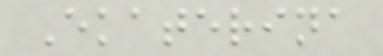Ekaterina
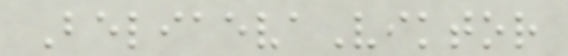BeliaevaViktor
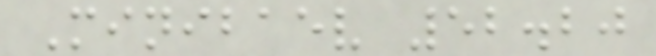Minibaev 52.20
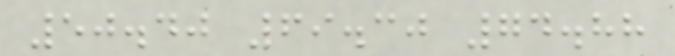50.40 69.30 74.88
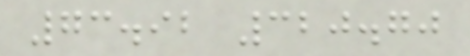73.92 320.70
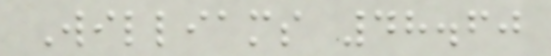Williams 48.60
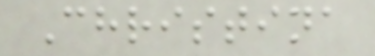Christina
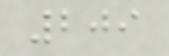209
